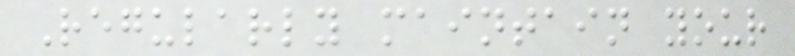Regularly maintain your
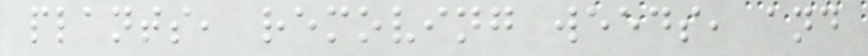plants, removing weeds, and
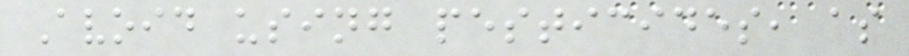Avoid using pesticides, as
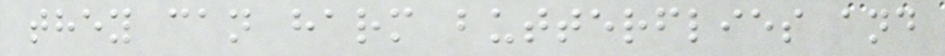they can harm butterflies and
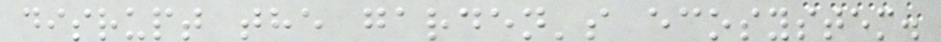disrupt the garden's ecosystem.
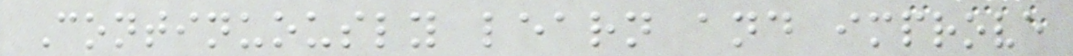Continuously learn and improve
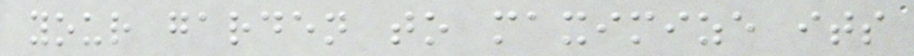your garden to maximize its
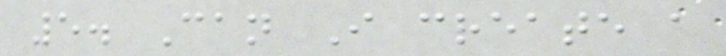5. Can I create a
